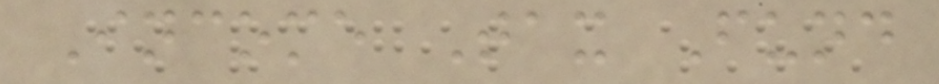Income Tax Fund
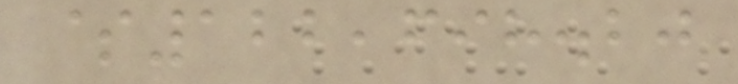$122,698.20
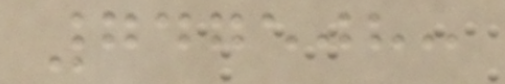747508:
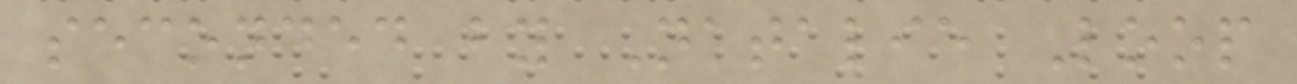seconded by Natalie Loop
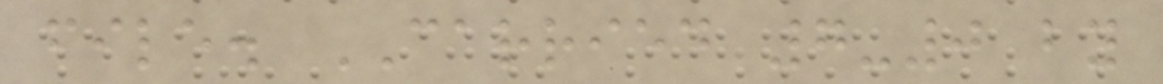file. CARRIED 7-0 by
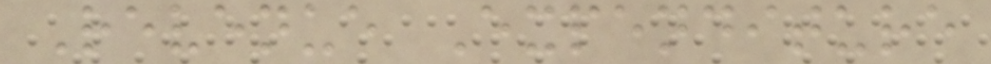Revenue Expenditure
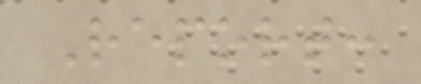Report:
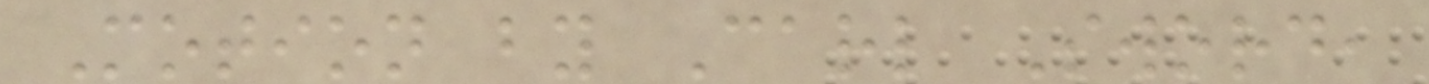Motion by Carl Sword,
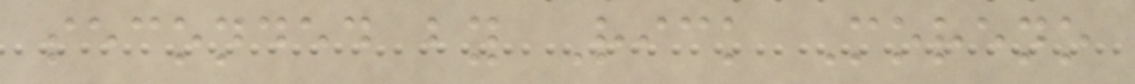seconded by Rick Moreno
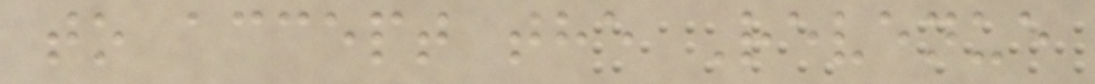to accept the Revenue
